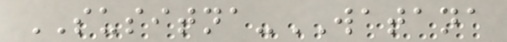SUSITNA-WATANA
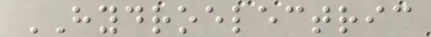HYDROELECTRIC
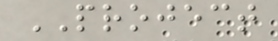PROJECT
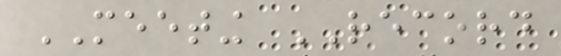MEETING RECORD
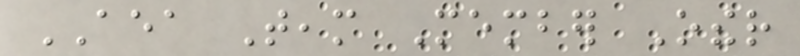AEA Team Member Other
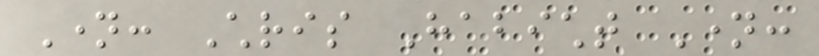Name: Chris Habicht Name:
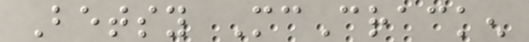Betsy McCracken
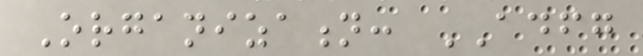Organization: ADFG
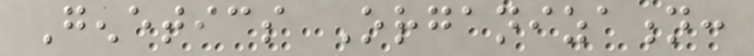Genetics Organization:
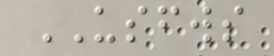USFWS
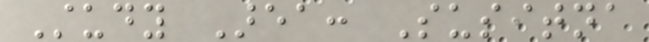Study Area: Susitna
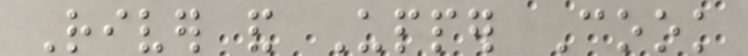River and Upper Cook
